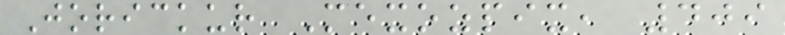Jorickur Mexozpix, 409
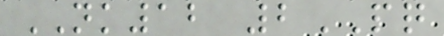NK12 2PQ
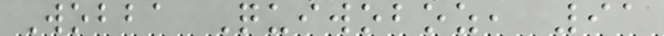Wobba Quiwoboz, 91
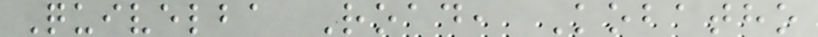Quivelba Road, Kobatho
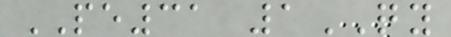PE31 1QY
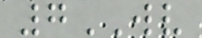7WV
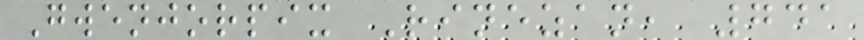Gwenjorpix Rinezan, 741
